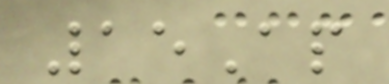15Ap
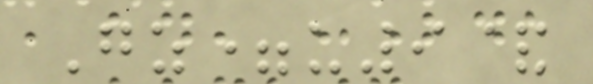Gz=u9&
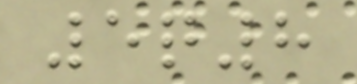5q8
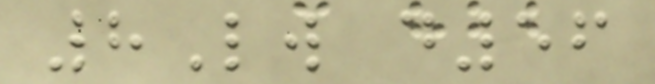8Lw d56
